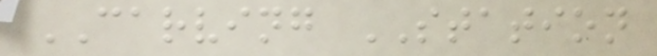CARVING STATION
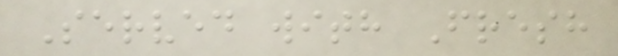Served with Fresh
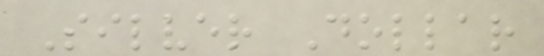Silver Dollar
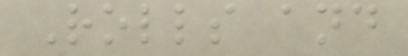Rolls and
